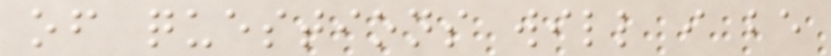of questions will i be
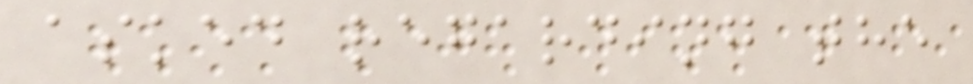asked regarding the
